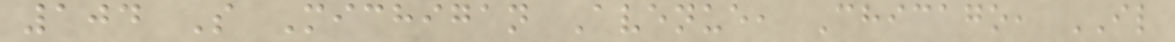104 S Michigan Avenue, Chicago, IL
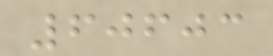60603
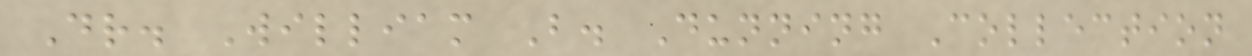Dr. William B. Dunning Collection
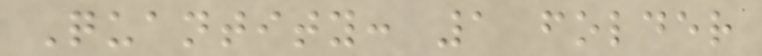Quantity: 1 folder
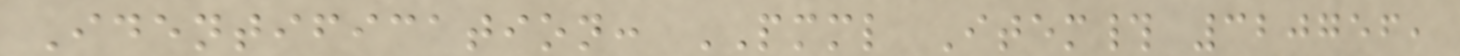Identification: PMML Item# 320756,
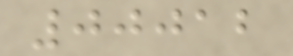00012
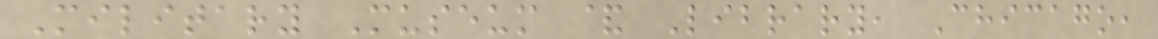Military Museum & Library, Chicago,
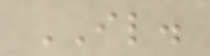IL.
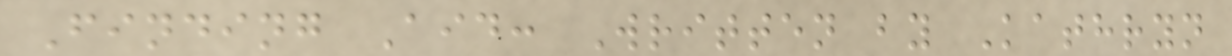Finding Aid: Written by Kathryn
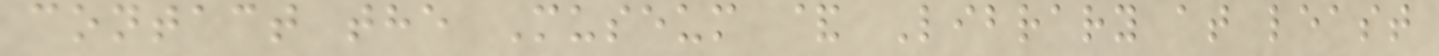contact the Museum & Library at least
